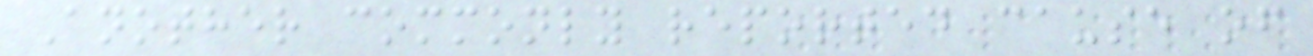Another commonly reported cause of
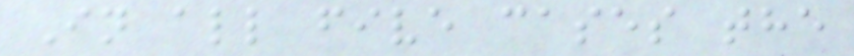In all five cases the
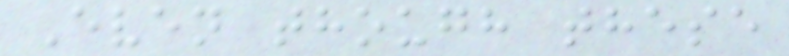Even though these
